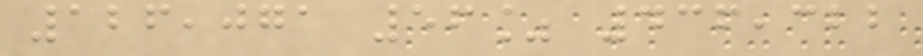126,071 56% 436,322
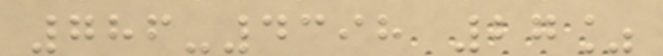786-4398 27%
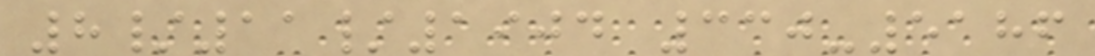8/11/1904 330-5186
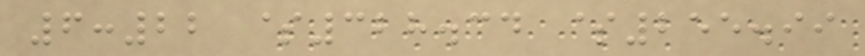6:22 $328.34 $255.99
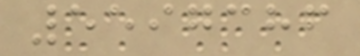5597386
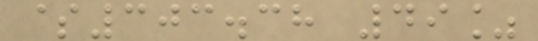$303.38 49%
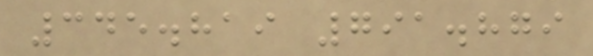345.819 791.879
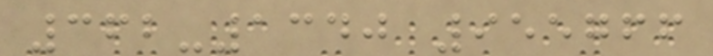362-1340 955766
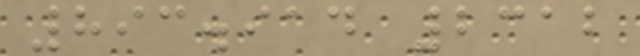893.914 2312
